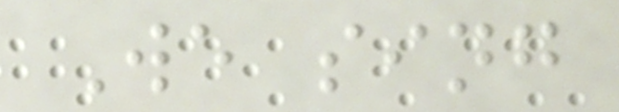We sing
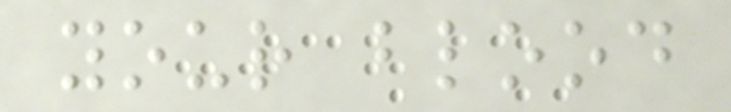your blood
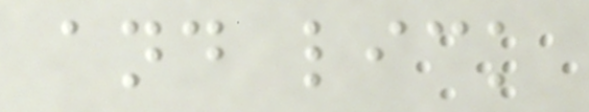and lick
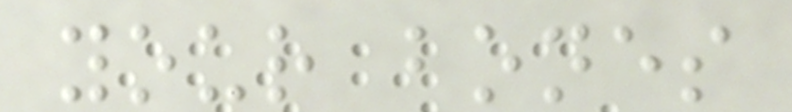your bones
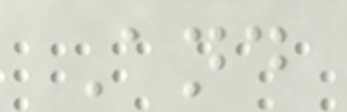And
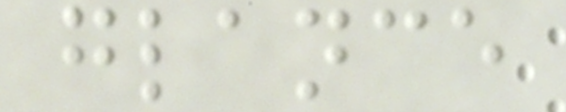glance
